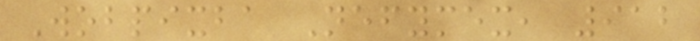Wobpixba Nefymex, 912
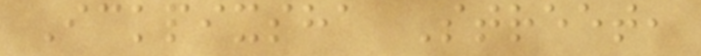Ickpixsha Street,
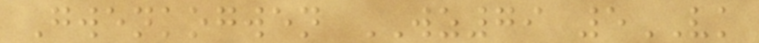Gwenkogwen WZ79 5VK
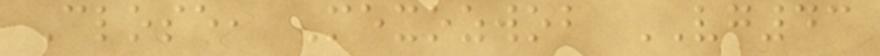Close, Mexozwob VG43
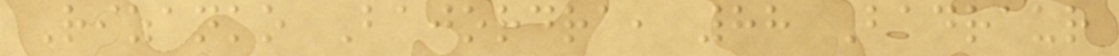Rizanko Bajordra, 88 Badraur
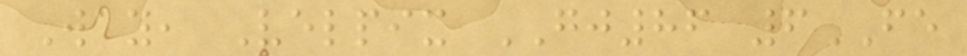Way, Velpix GJ86 6FE
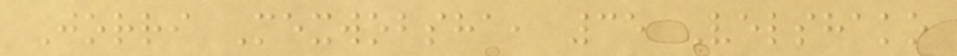Jorri Mexwobsha, 35 Velshako
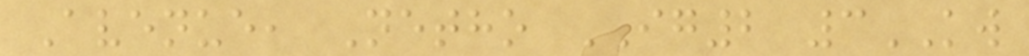Avenue, Netho IG2 3KW
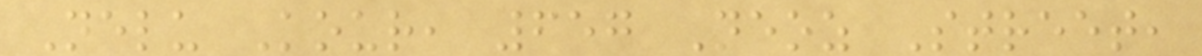Nelu Kour, 657 Neoz Street,
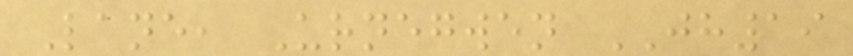Lane, Urnegwen JH19
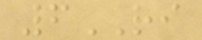6RI
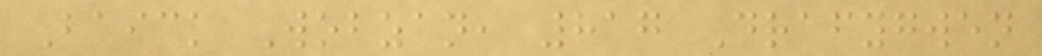Baick Wobzan, 817 Drafygwen
